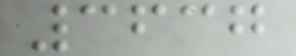3637
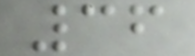36
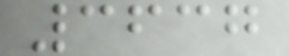3637
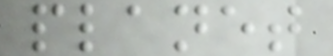planet
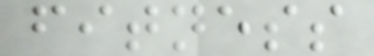fitness
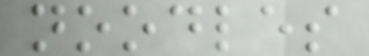noodles
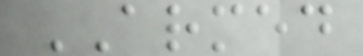ARMED
